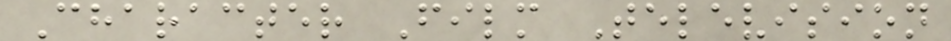Character Film Television
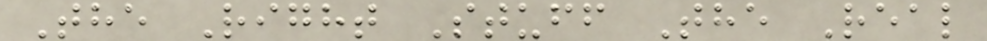The Right Stuff The Real
